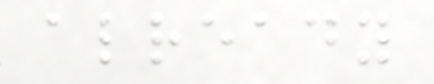already
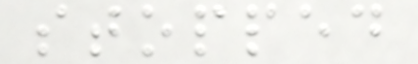stopped
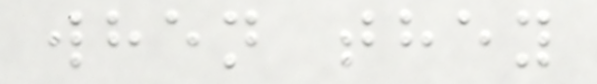when they
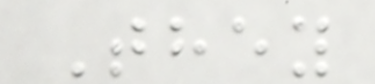They
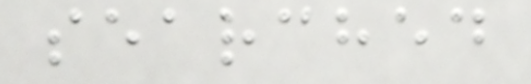searched
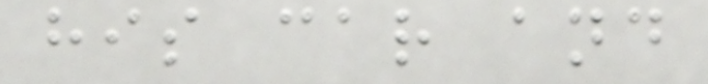his car and
